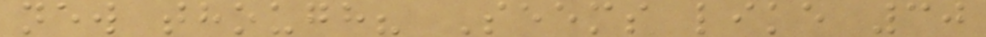new though? Seems like 30
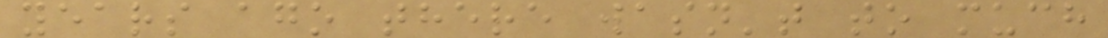years ago there wasn't to much
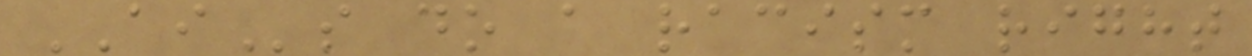AIs do a racism right
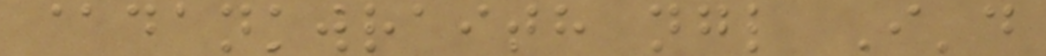@dankwraith ngl I'd
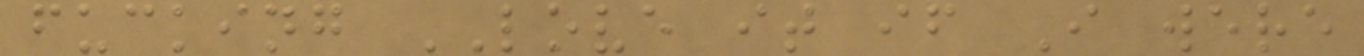fucking LOVE it if I were
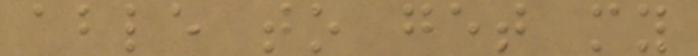able to get my
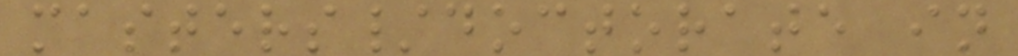masters/doctorate in
